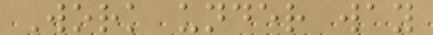Work under way
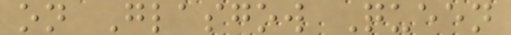on Glasgow Queen
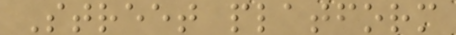Street platform
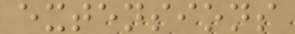extensions
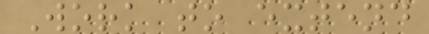Work to extend
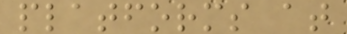platforms at
